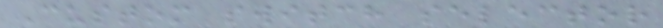Custom switch selector
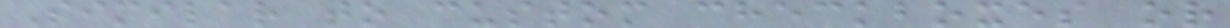Similar to custom checkboxes or
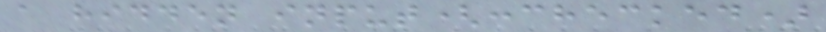a hidden input(:checked)
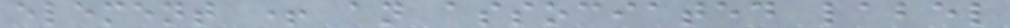element + an associated label
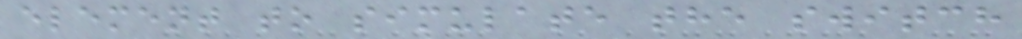element to simulate the switch
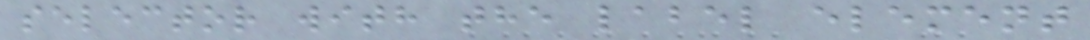selector with the label element
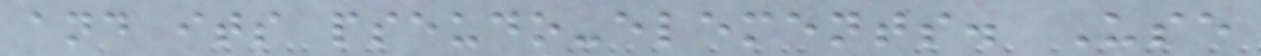and its pseudo-elements. Use
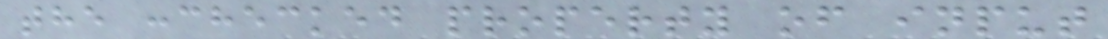the :checked property of input
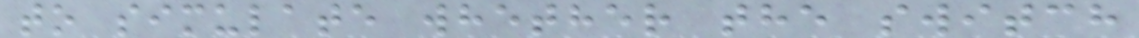to simulate whether the switch
